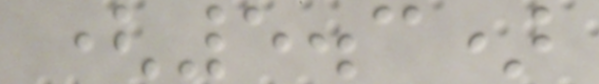(5.3)
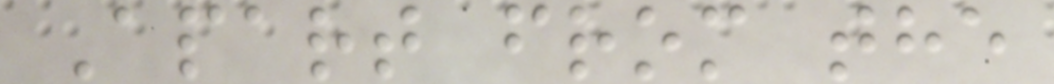Apart from the
